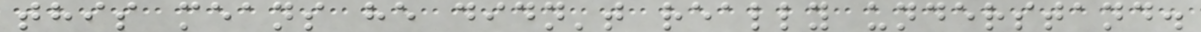this means he didn't really understand.
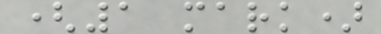(1 mark)
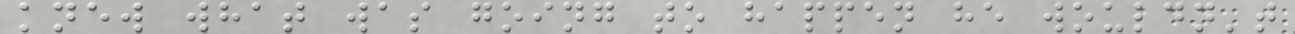knew what was going to happen he wouldn't
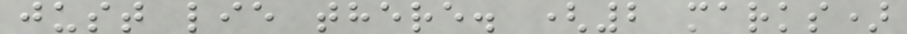just lie there. (2 marks)
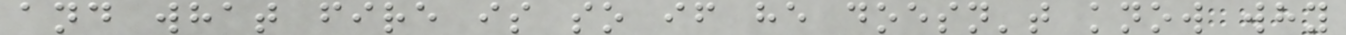and what fire is so if he doesn't know why
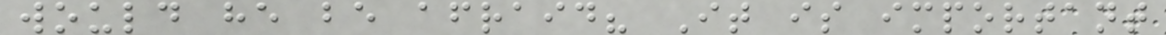would he be afraid? It is important
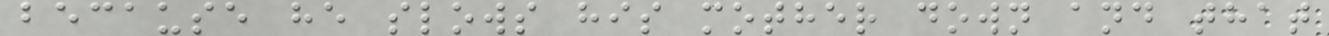because he slows his mother down and that
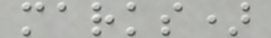marks)
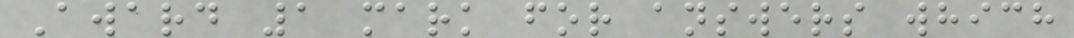Award 1 mark for answers which
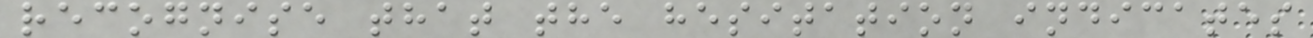recognise that the hesitation indicates
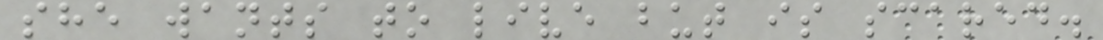she wants to live but is scared.
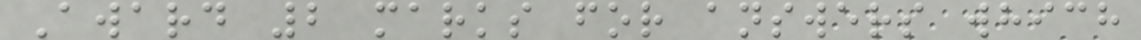Award 2 marks for answers which
